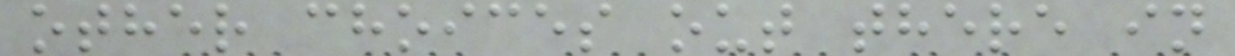other choices out there in
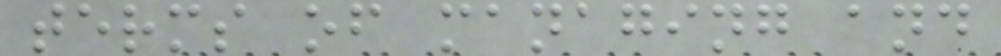terms of managing and
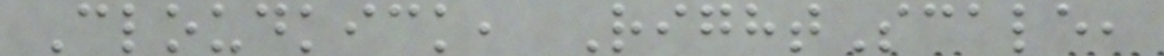Cloudkick, RightScale,
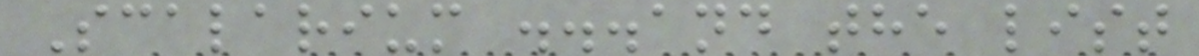Scalarium ...and the list
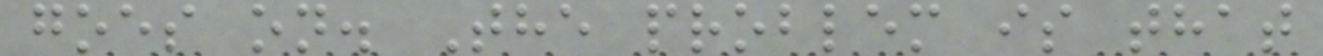goes on. The problem is that
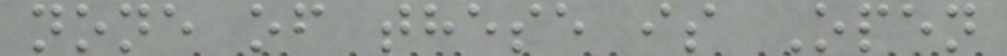none of these is Open
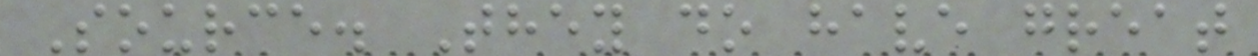Source. They do have great
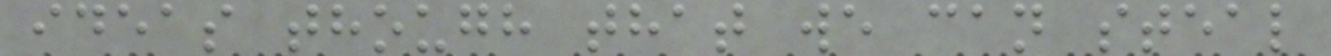ideas though that we can steal
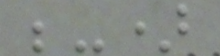;-)
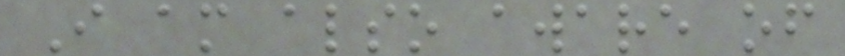I am also aware of
